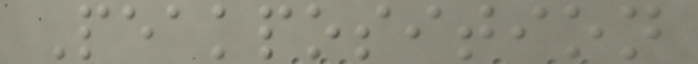Peakposition
